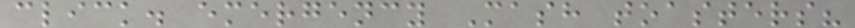click. emergency Mash toasters?
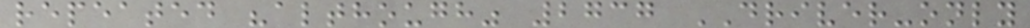repeated "although" 2737 DRIVER-only
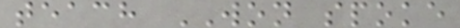teach WON spoke
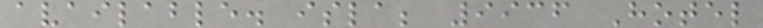available. isla; 9936 Hotel
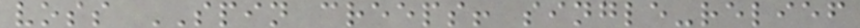voss SPIN creeps! single-relief
